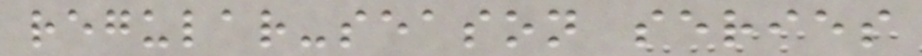regular-season series
